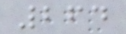264
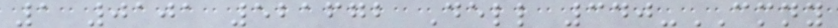1 0101 521672 Dell 340-CMNY
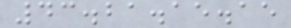43.21.15.15
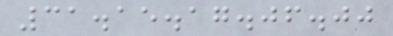31.15.17.06.00
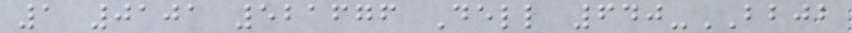1 0101 521676 Dell 640-BBJB
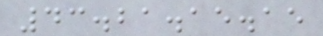43.21.15.15
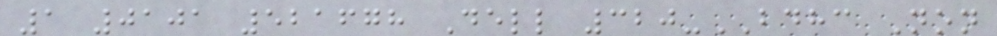1 0101 521678 Dell 320-BDHC Non
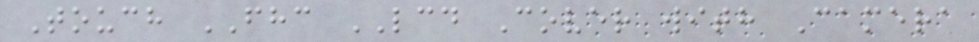Touch FHC LCD Cover with Camera
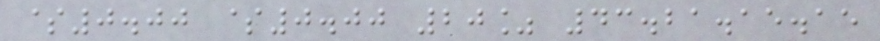$0.00 $0.00 20% 43.21.15.15
